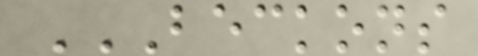BECKONS
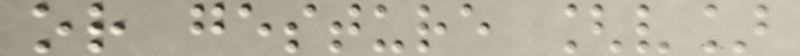or gesture [v]
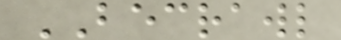BECRAWL
